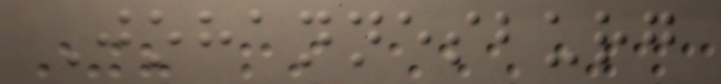Johannesburg
